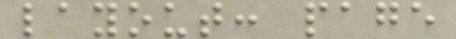layout: page
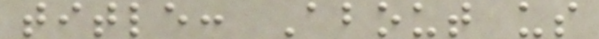title: About us
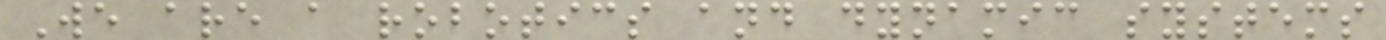We are a robotics and dynamic systems
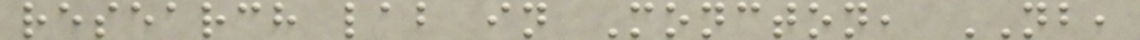research lab in Moncton, NB,
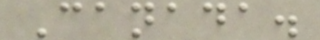Canada.
